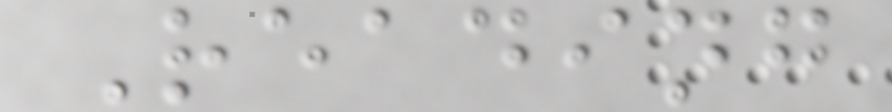Reading
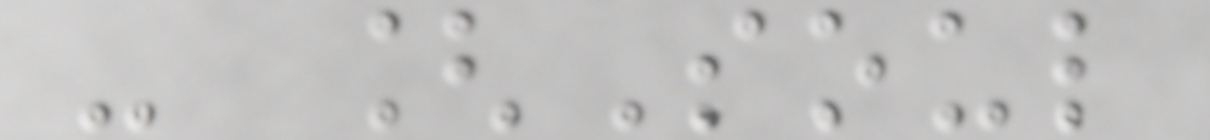- [Soul
